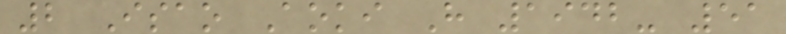2 Isao Aoki H 1942- 51
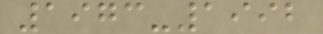1973-1992
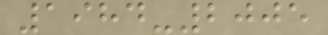1984-2005
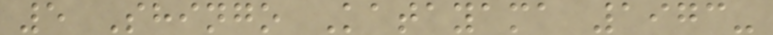5 Shingo Katayama 1973-
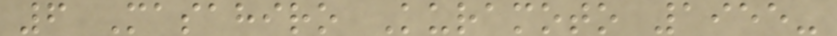6 Masahiro Kuramoto 1955-
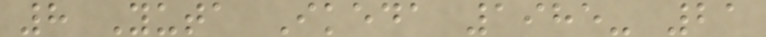8 Yuta Ikeda 1985- 21
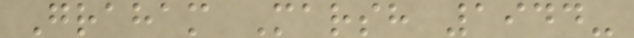Graham Marsh 1944-
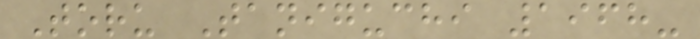Toru Taniguchi 1968-
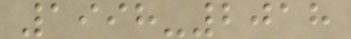1998-2018
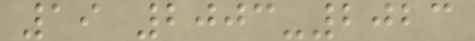19 2003-2023
